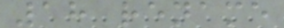18 rename
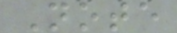Note
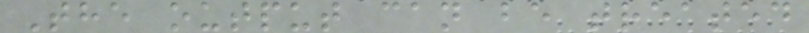The output can be treated
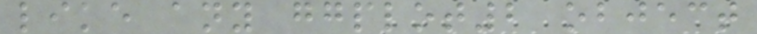like any ggplot2 object
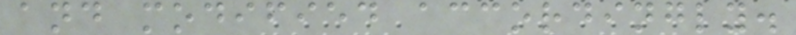and modified accordingly.
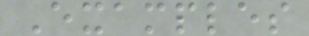Examples
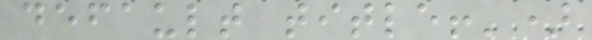default title!')
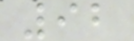92
